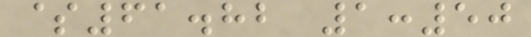$61.82 1:50
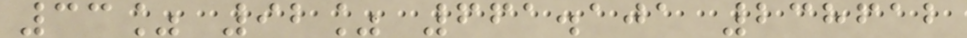33% 92% 661.101 238612
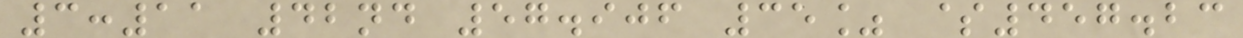3:11 42nd 57.906 35% $457.23
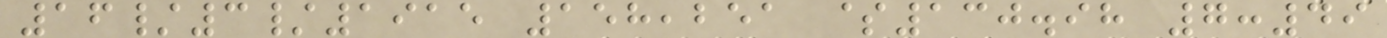16/3/1915 158,251 $130.98 7:49
